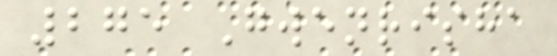275 Gwenrisha
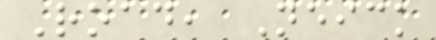Road, Neick
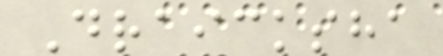Draicksha
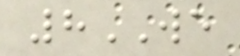8WE
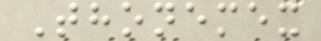Thonemex
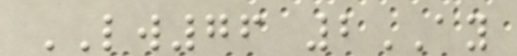LW76 2AY
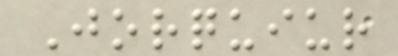Jorquiur
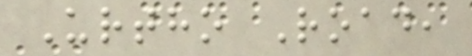Urtho Road,
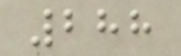288
